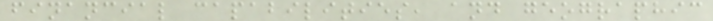financial capabilities, and geographic
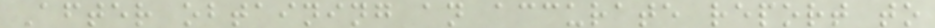After obtaining an accurate report to
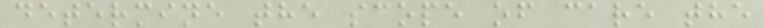determine the scope of care the
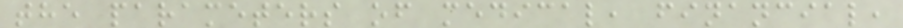the parameters of medical, financial,
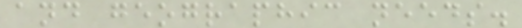and geographic needs.
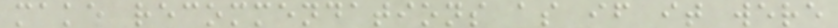make recommendations as if it were
